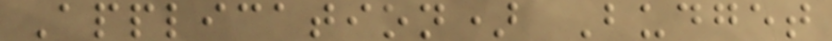Application) Budget
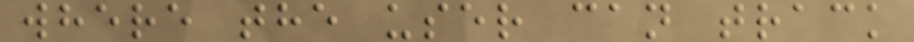where the user can track
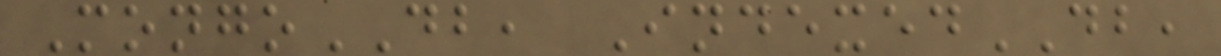MongoDB, IndexedDB,
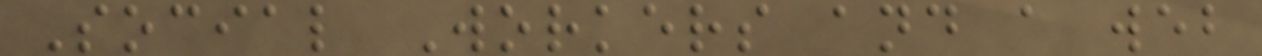Social Workers and a web
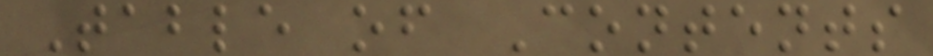Table of Contents
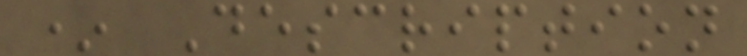* Description
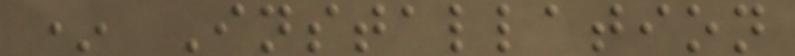* Installation
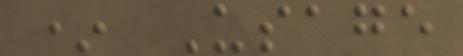* Usage
